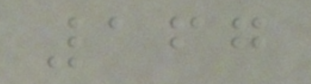167
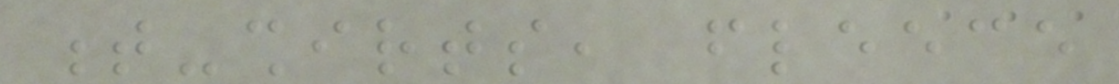t-shirts, fleece
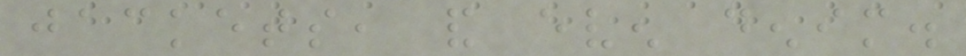jackets, and even denim.
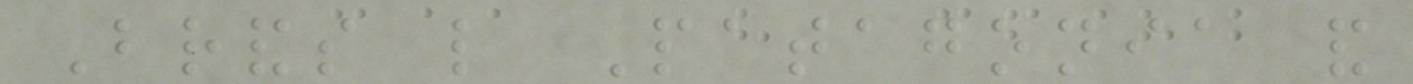Brands like Patagonia and
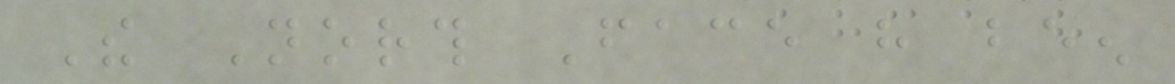The North Face have been
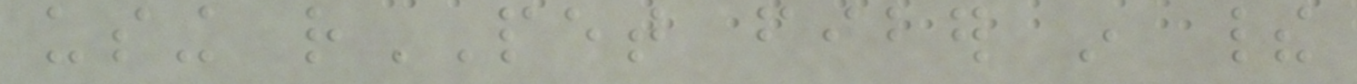using rPET fiber in their
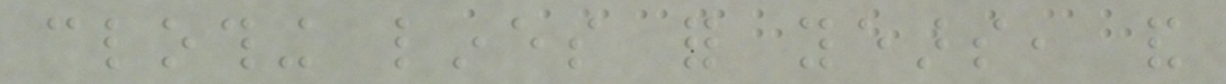clothing lines for years, and
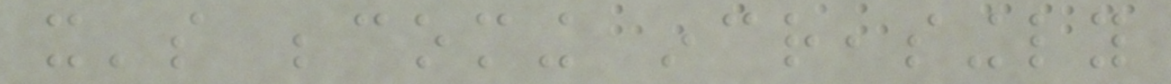it's becoming increasingly
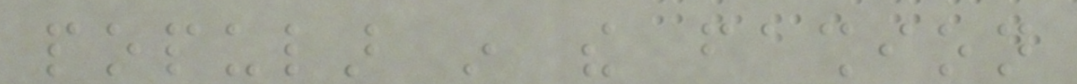popular in the fashion
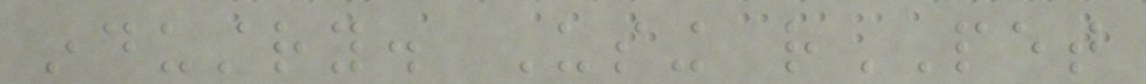industry. Using rPET
